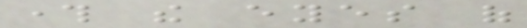through the eyes of
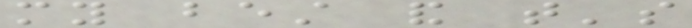my best and that's
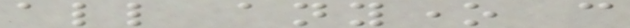all anyone can
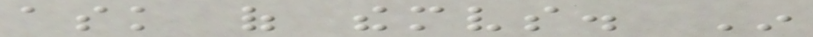ask of themselves. In
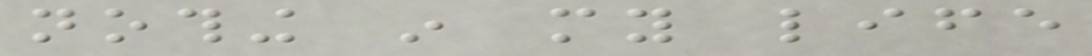nothing in my life
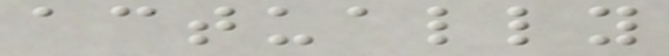actually
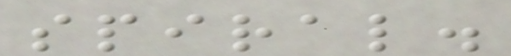spiral.
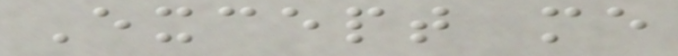Except me
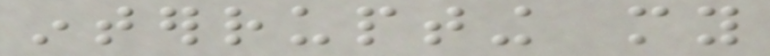interrupting my
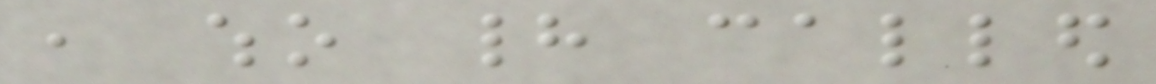, who had called
